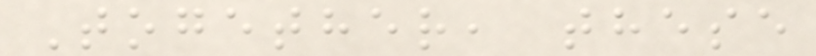Together, these
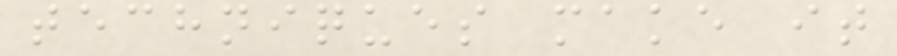techniques make it
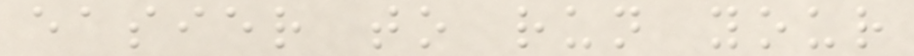easier to run your
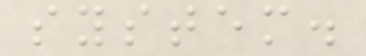system.
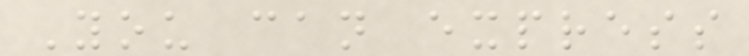You can express
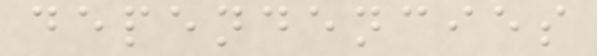dependencies
